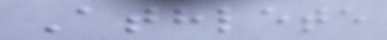Athlete
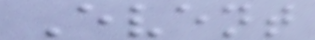Event
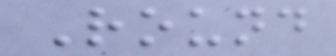Round
